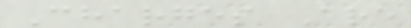Charges Are
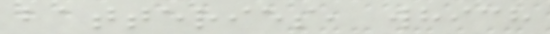batteries, which
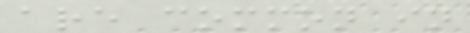are common in
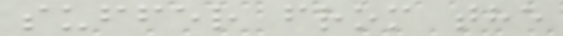suffer from the
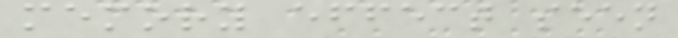memory effect seen
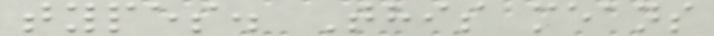types. This means
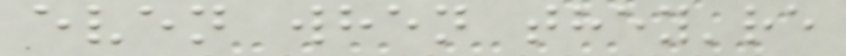even when they're
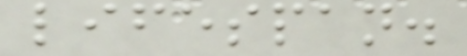lifespan.
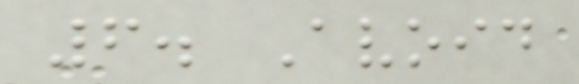6. Avoid
